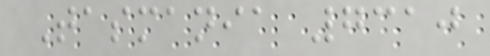Tasmania 7310
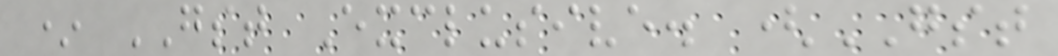* GST Exclusive. (GST
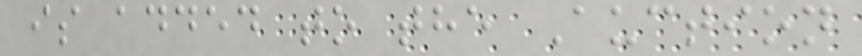is added to the Auction
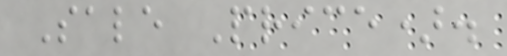Sale Price).
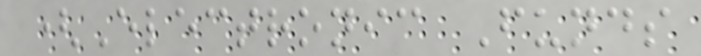(Electronic Funds
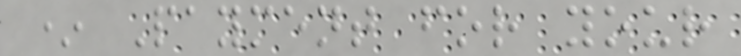* Payment for your
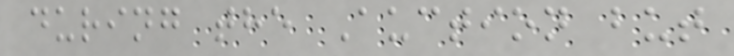during the Auction but
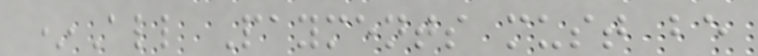*All Payments must be
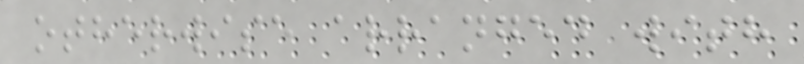otherwise arranged with
